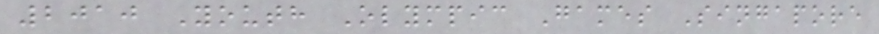2010 Youth Olympic Games Singapore
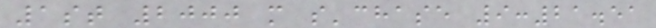1st 2000 m s'chase 9:21.51
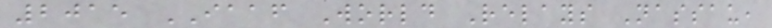2015 IAAF World Relays Nassau,
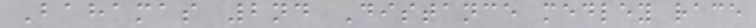Bahamas 2nd Distance medley race
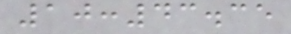10:43.35
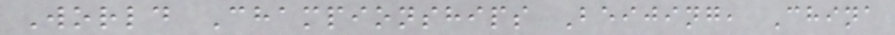World Championships Beijing, China
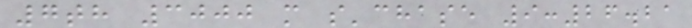7th 3000 m s'chase 9:26.21
